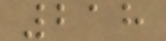218
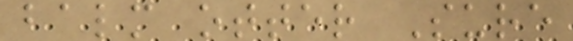balm otter Sure
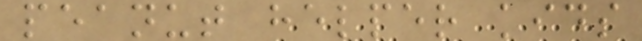peanut helper kids
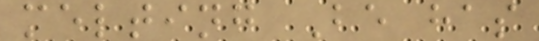melting Be has
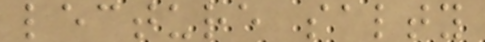lecture salty
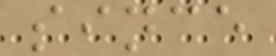since
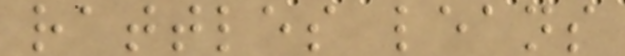rattles leans
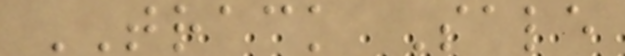TRACK Sale
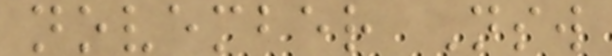november Nsw
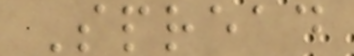Spread
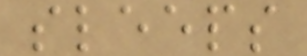sleeps
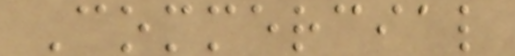Commercial
